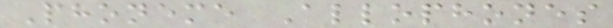Phoneme Allophones
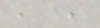, ,
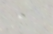,
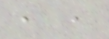, ,
